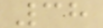38
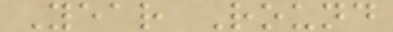Year Round
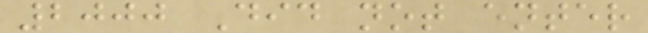2000 Did not enter
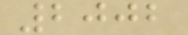2002
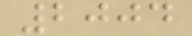2004
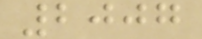2007
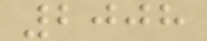2008
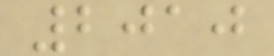2010
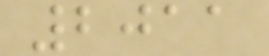2011
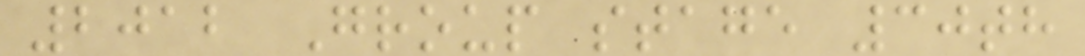2012 Group stage 30th
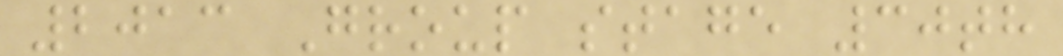2013 Group stage 30th
